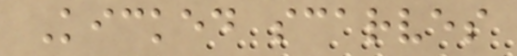Kicked scarves
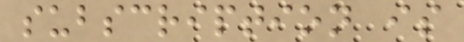subscription is
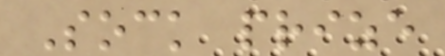Sock prize
